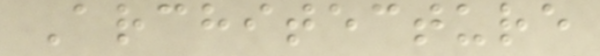Architecture
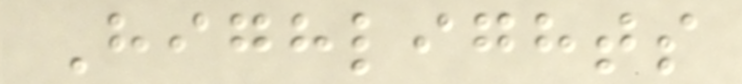Highlights
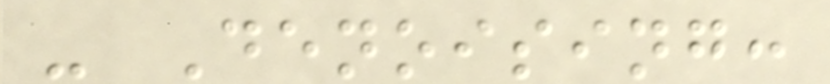- Denoising:
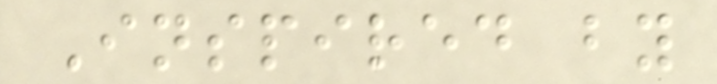Inspired by
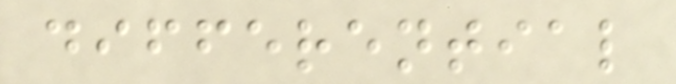differential
